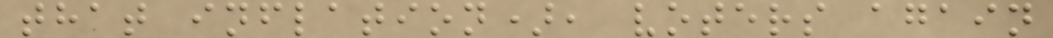that inflation), voters again
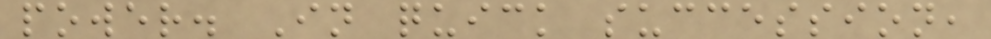power. In quick succession,
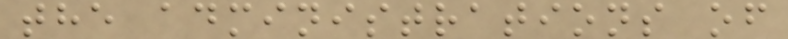the administrations of
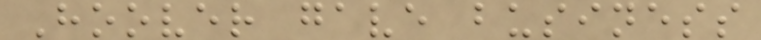Hoover gave business
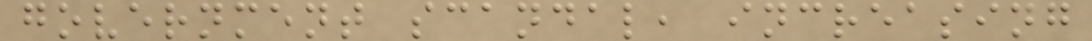government scandal, increasing
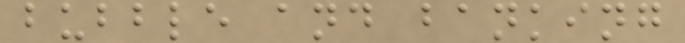bubble and banking
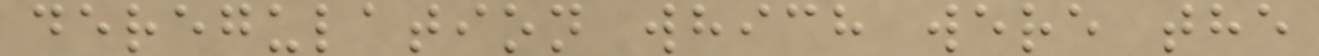deregulation which were the
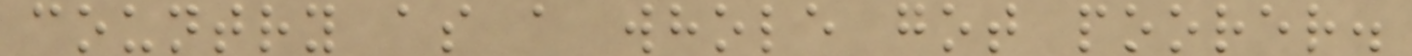country as a whole got poorer.
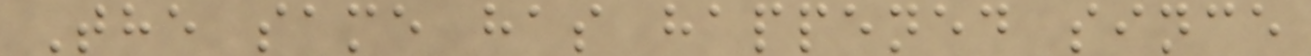The same has happened since
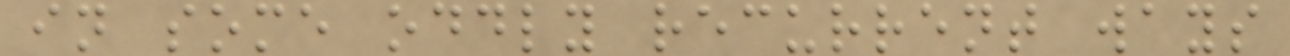in some oddly recurrent ways
